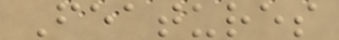Features
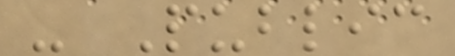- Public
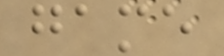game
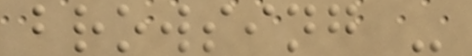browsing -
